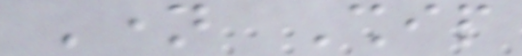Name Ship
